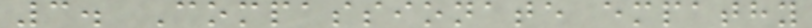3. Compassionate empathy
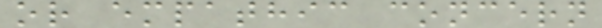or empathic concern
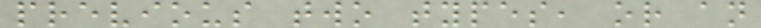previous two types, or an
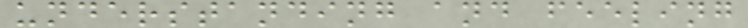understanding and feeling
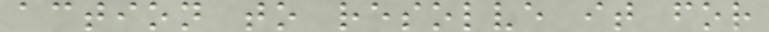action to resolve it for
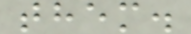them.
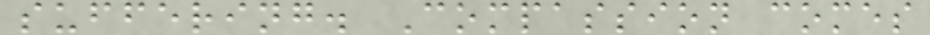suffering. Compassion comes
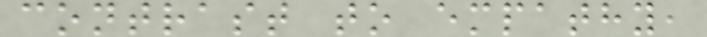contrast to empathy,
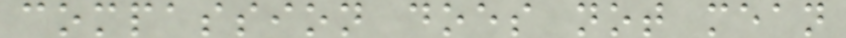compassion does not mean
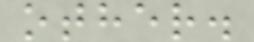other.
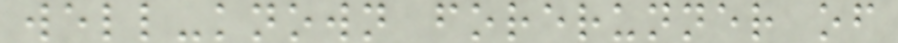well-known forerunner of
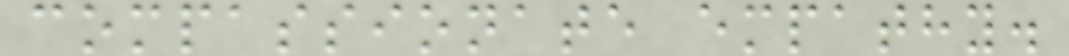compassionate empathy.
